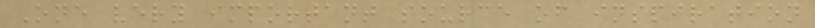One very important source of inspiration
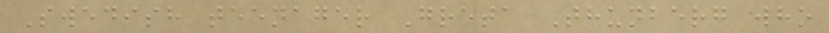Swedish teenager Greta Thunberg who
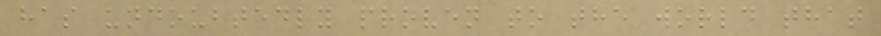has undoubtedly proven to the world that
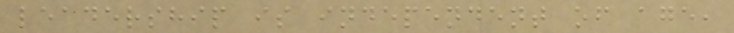leadership is independent of age,
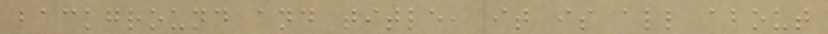background and title, it is all about
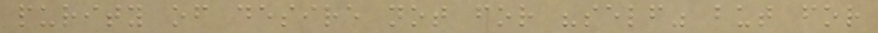purity of desire not for "self" but for
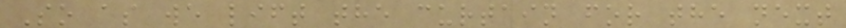So as we lift the curtain for the next
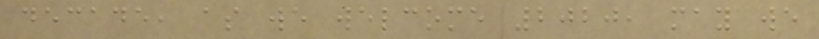decade, as we welcome 2020, may we
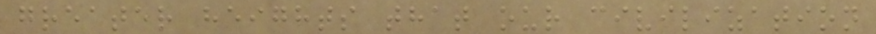greater heights that our civilization
